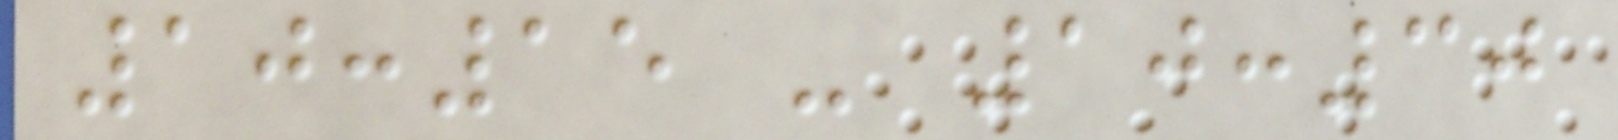10:15 - 10:30
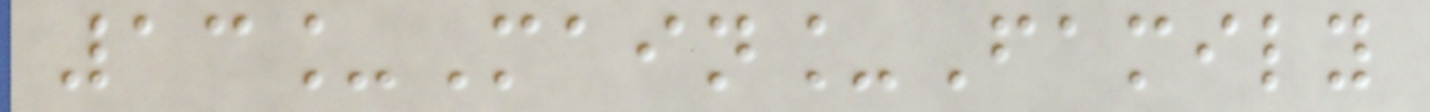13_Main_Family
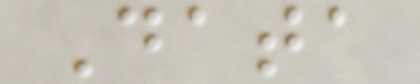Data
